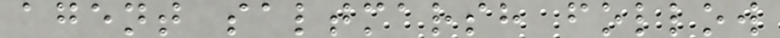agent saltmarsh follow
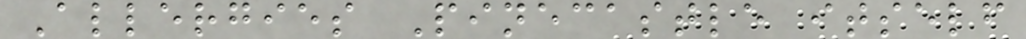Allergies Pinecastle itself
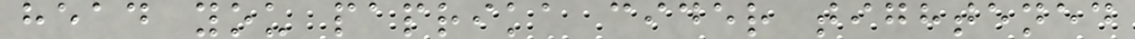head you paprika cider tightened
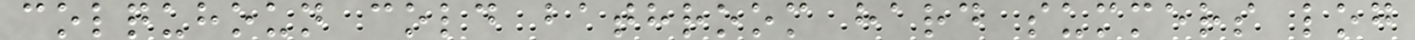colquhoun cold bathroom hard summers log
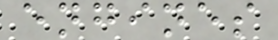engines
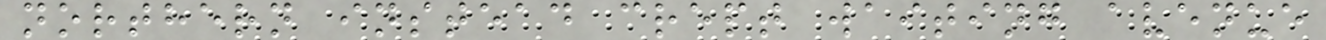northern instead crept waiting avenue
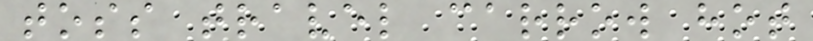toss travel carrow hot
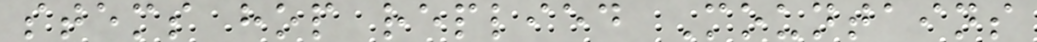stems hop replied Mountains
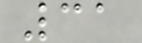31
